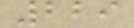229
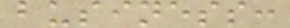business:
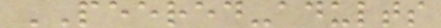PEERED-adults
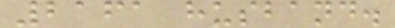2161 husband.
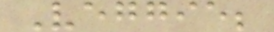Veggie;
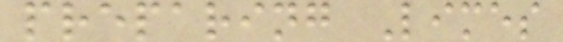preparing Limes
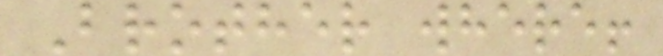Brother where!
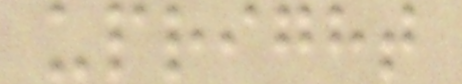upright
